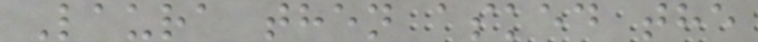Laura then asked the
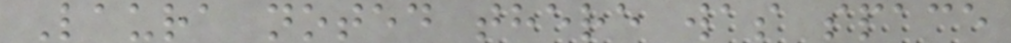Laura noted there was space
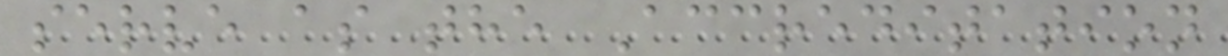serve as the Accreditation
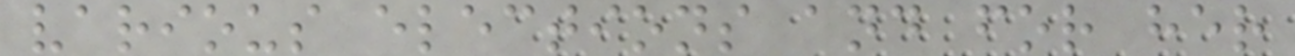various elections and for her
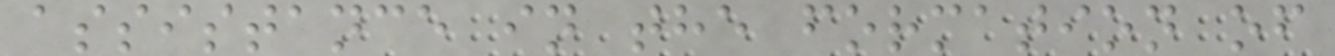assistance in the formation of
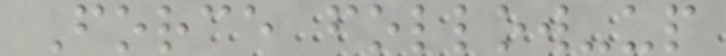Force follow-up
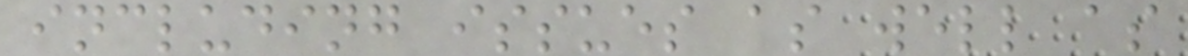including issues as well as
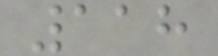118
